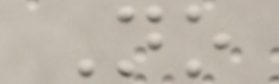No
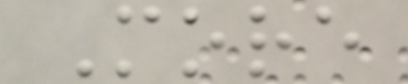More
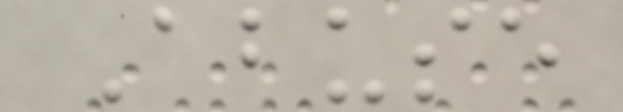Abuse
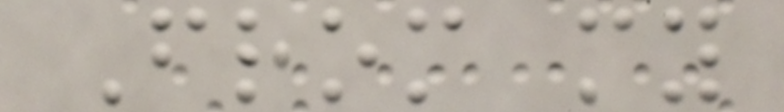From my
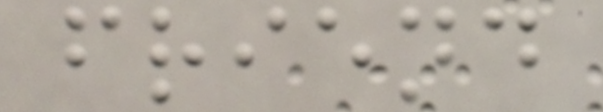friend
